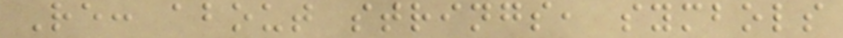Re: about strings, symbols
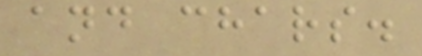and chars.
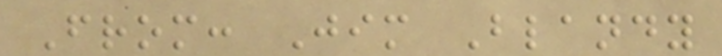From: Jim Blandy
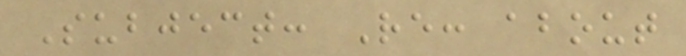Subject: Re: about
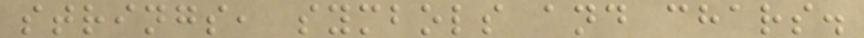strings, symbols and chars.
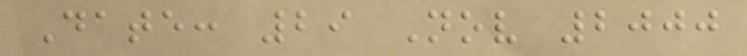Date: 29 Nov 2000
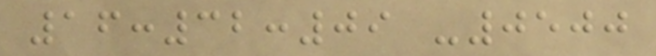16:32:09 -0500
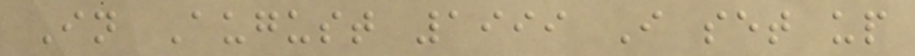In August 1999 I set up
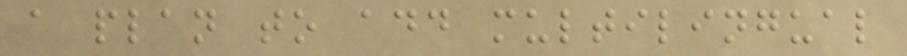a plan to add multilingual
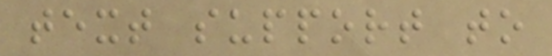text support to
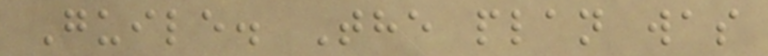Guile. The plan was
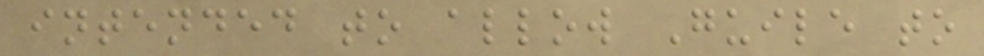intended to allow Guile to
